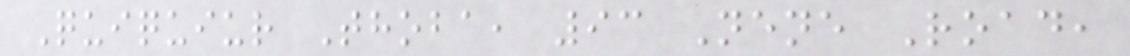Quiquiur Thoba, 93 Nene Road,
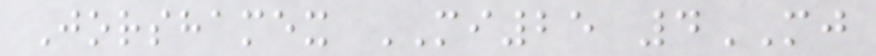Jorshamex MI25 4MJ
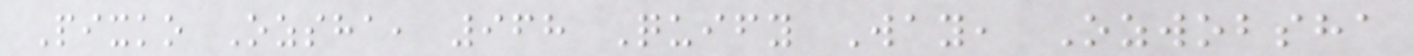Pixko Ozsha, 968 Quify Way, Ozwobsha
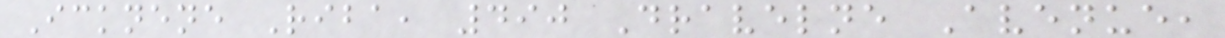Icknene Riba, 490 Dravelne Avenue,
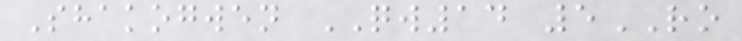Shakogwen QW14 5RO
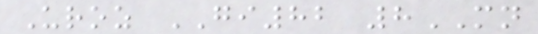Uroz GI82 8MN
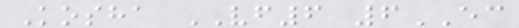Kosha VF6 6EC
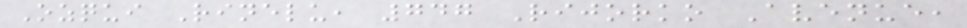Ozqui Rinelu, 747 Rijorko Avenue,
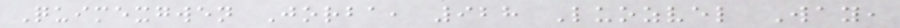Quimexgwen Jorba, 928 Luozvel Way,
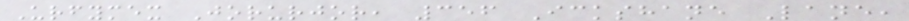Urfymex Jorurjor, 356 Ickshane Lane,
